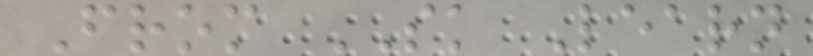From SK Learn
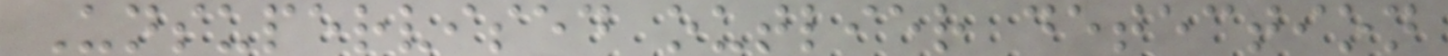Unsupervised outlier detection
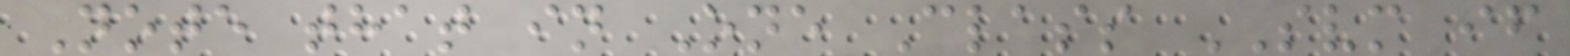Note that in One Class SVM if
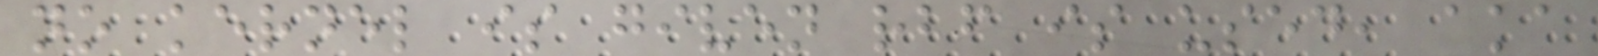no kernel is given rbf is used, aka
